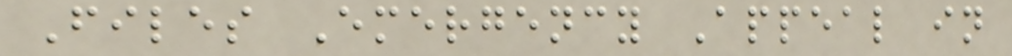Files Emergency Appeal in
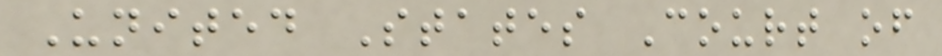United States Court of
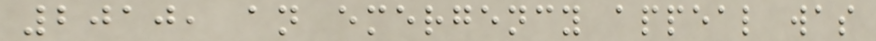2010, an emergency appeal was
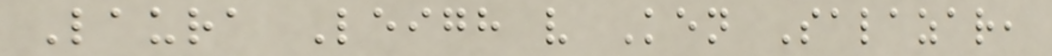Laura Leigh v Ken Salazar,
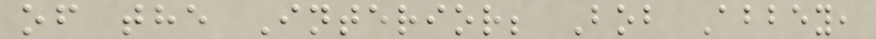of the Interior; Bob Abbey,
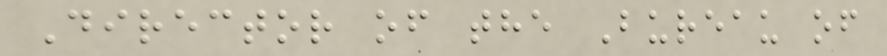Director of the Bureau of
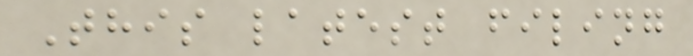This latest filing
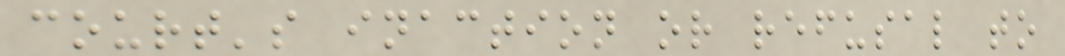court's inaction or refusal to
